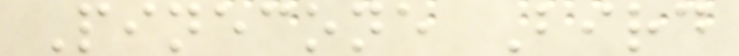Pinecone Bird
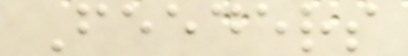Feeders
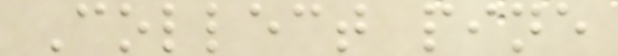Collect pine
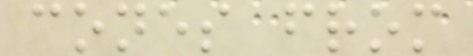cones from
